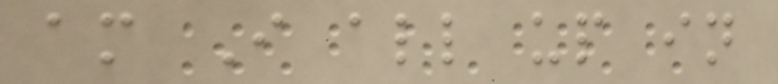am I all up in
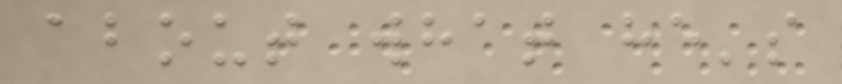about what he's
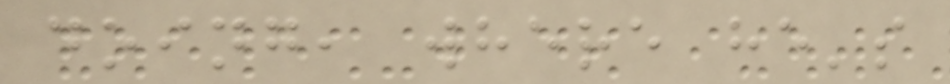doing, where he's
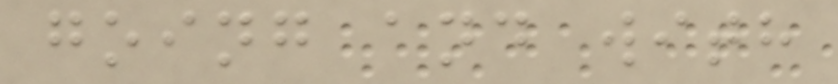going and with
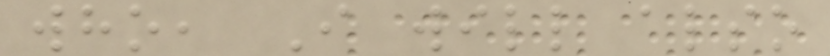who, I will also
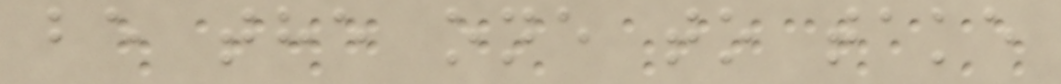be the one to take
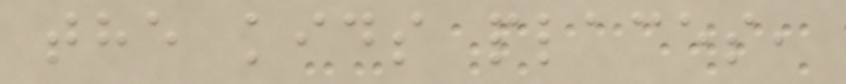the kids places,
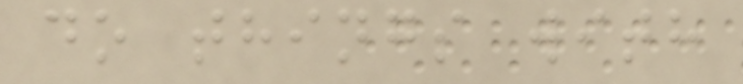do things with
